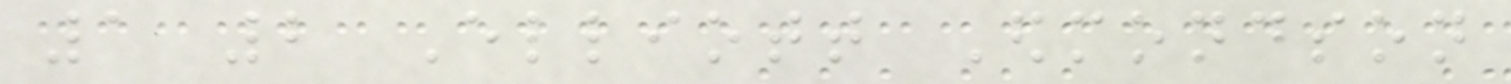1 2 Elliott Edmondson
